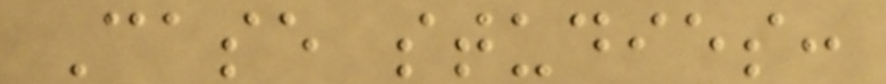Case studies:
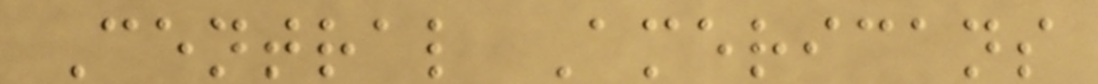Central Americans
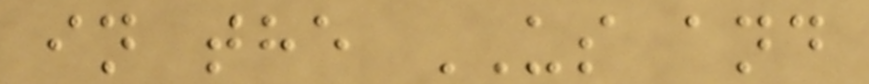in the US and
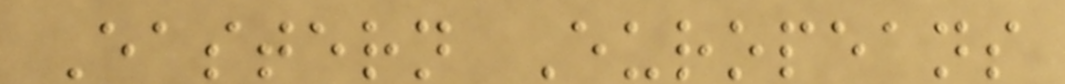Eastern Europeans
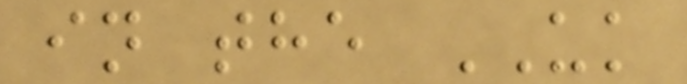in the UK
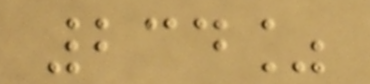234%
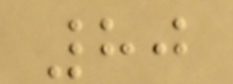80
